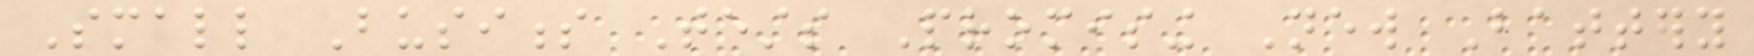Small Business Tests Promising New Battery
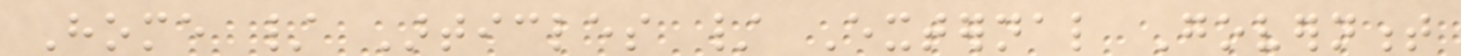Home / Articles / External Government
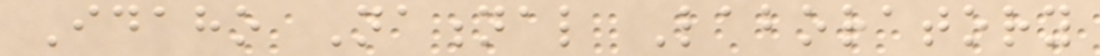Idaho National Laboratory
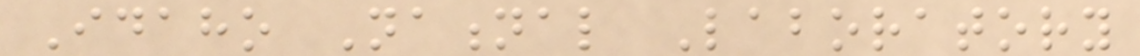Idaho National Laboratory
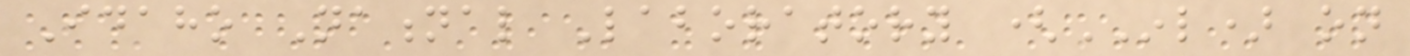Idaho National Laboratory (INL) on
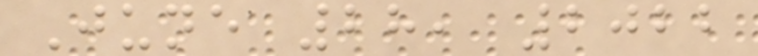June 28, 2022
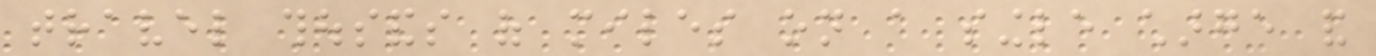travel thousands of miles on a single charge and
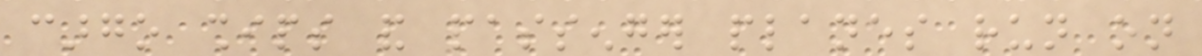cargo ships and passenger planes run on
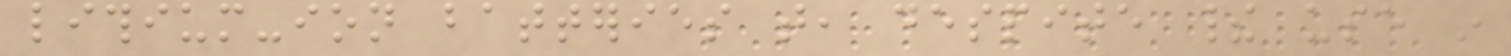lithium-ion batteries that, despite their use in
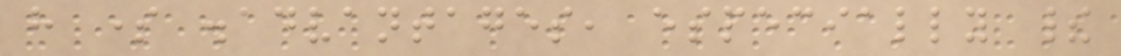have some disadvantages, especially their
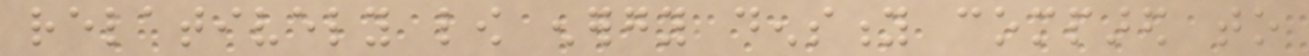relatively low energy density compared to
